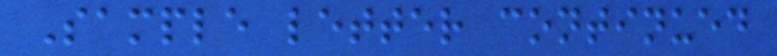Sample letter continued
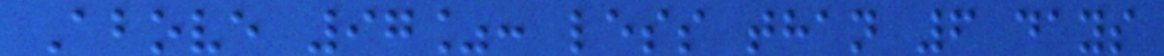Above 97%: less than 6 days
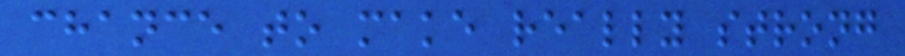chance to make really strong
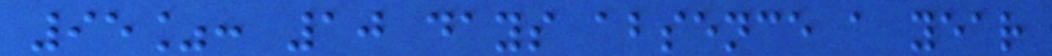95%: 10 days absence a year
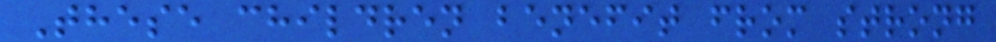These children benefit from strong
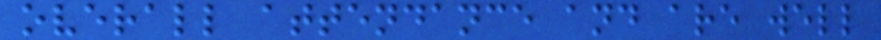overall attendance and are well
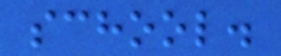school.
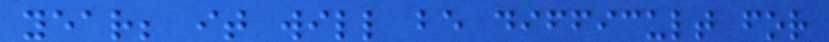year; it will be difficult for
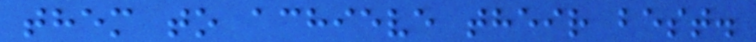them to achieve their best.
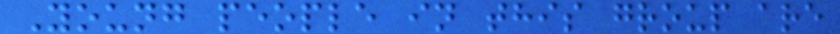Young people in this group are
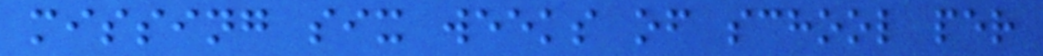missing six weeks of school per
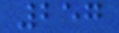257
